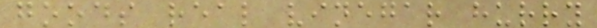goods real vinegar hurry
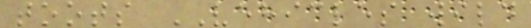toots VEHICLES wild
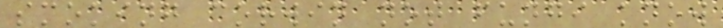smoking corwin not fungi know
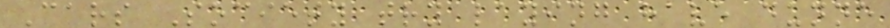Cars Society try laying have dunne
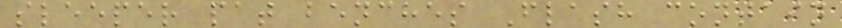sleeper pat benches Flash contain
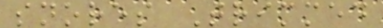snores Trimmed
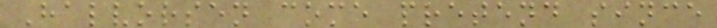Halvorsen come pretend since
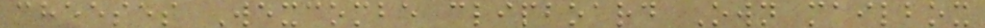cheeses Wexcombe clipboard Own mailbox
